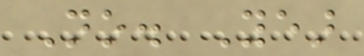No. Year
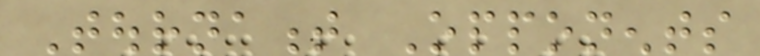Tournament Opponents
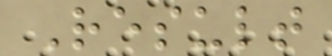Result
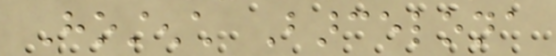Hostench Barcelona
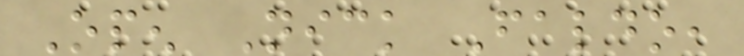Open Nick Faldo,
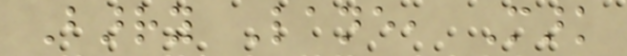Barry Lane, Mark
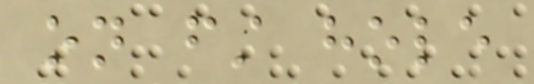on first hole
